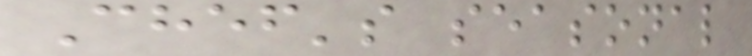Chef's seasonal
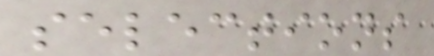selections
